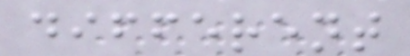different
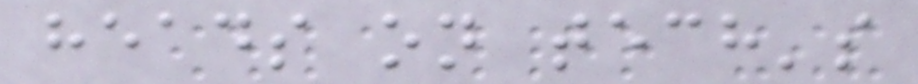heads on tech's
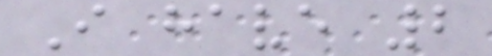I have 2
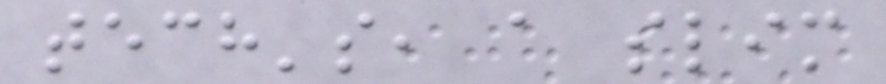tech's, a slim
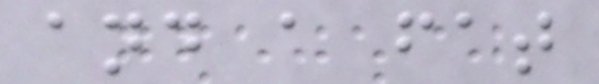and a fat
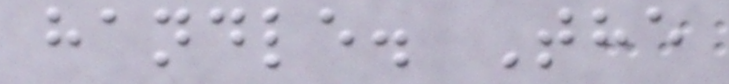handle. The
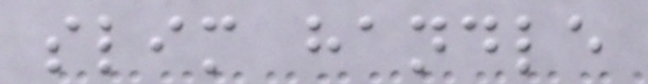slim handle
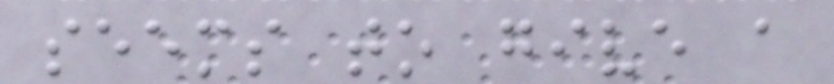seems to give a
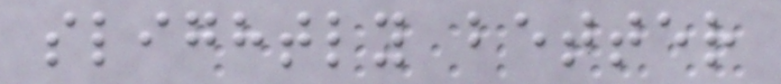slightly better
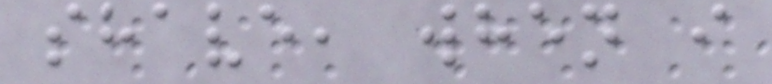shave, when i
